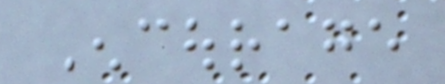Encourage
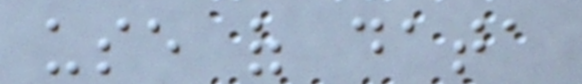use of data
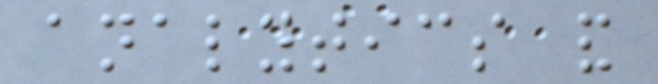analytics and
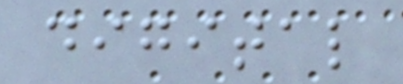digital
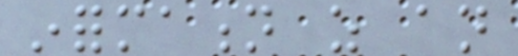information as an
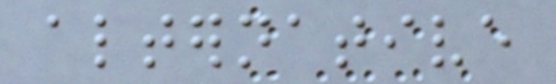alternative
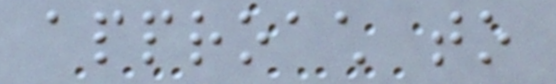approach to
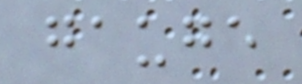gauge
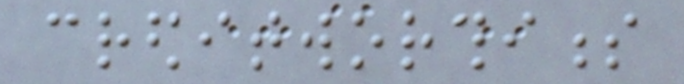creditworthiness
